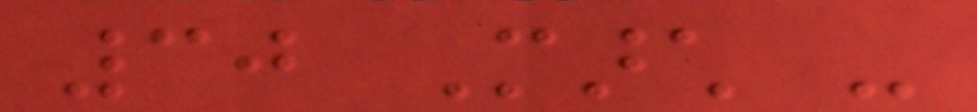30 March -
